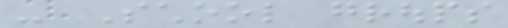- School groups
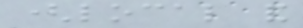(local and
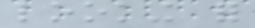looking for
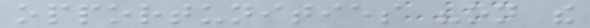opportunities "on the
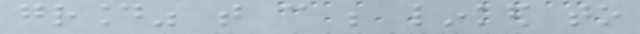ground" that can be linked to
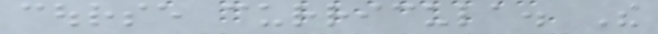course curricula. The
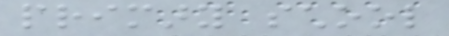primary school
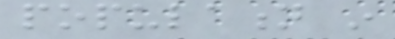population in
